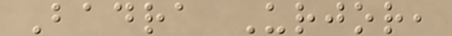Badra Urjor,
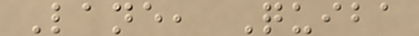Lane, Quiba
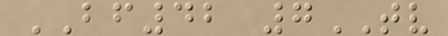BF42 7TV
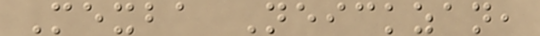Mexba Neickzan,
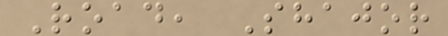Road, Shajor
